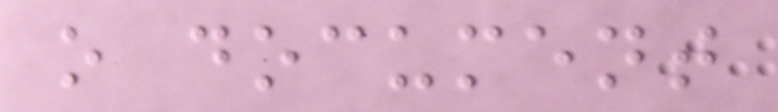o document
